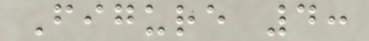Figure 4:
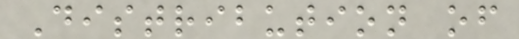Distribution of
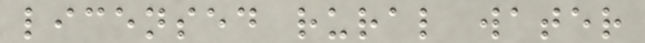licensed rural water
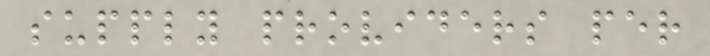supply providers per
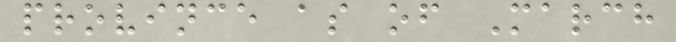province as of March
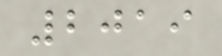2019
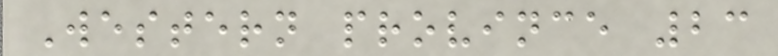Western province 23
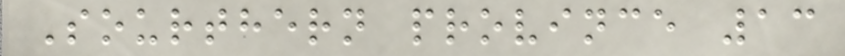Sourthern province 13
